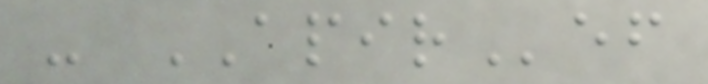- APIRef
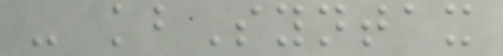- kbSyntax
